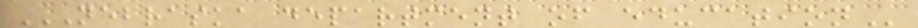NEBRASKA DEPARTMENT OF EDUCATION
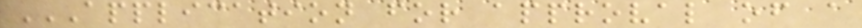APPLICATION FOR APPROVAL OF A
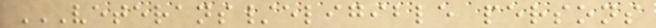VETERANS/ELIGIBLE PERSONS
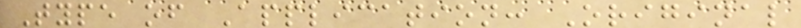Type of Application: Original
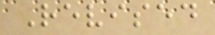Revised
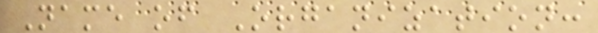Name of Organization:
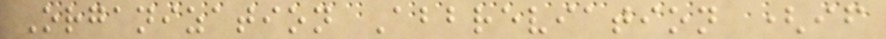Organization Abbreviation (if
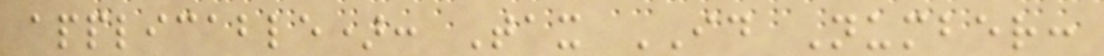applicable): Tax ID Number:
